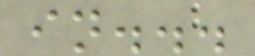in...
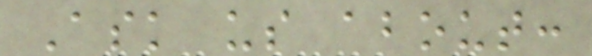Ask us about:
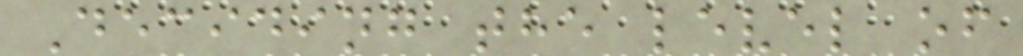Deciding the level of
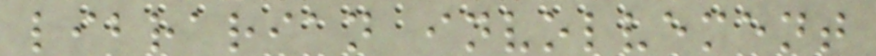librarian involvement
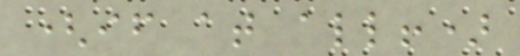(if at all!)
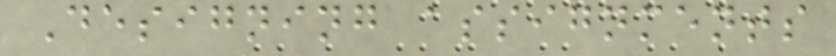Designing assignments
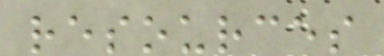resources
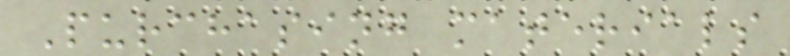Purchasing materials
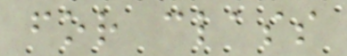for class
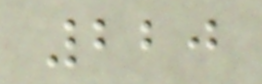220
